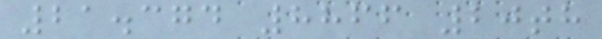21.374 8866 20th
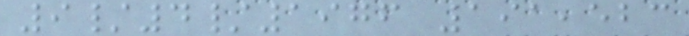9/4/1976 191,523
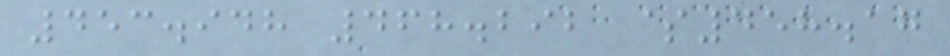453.948 468.292 $458.17
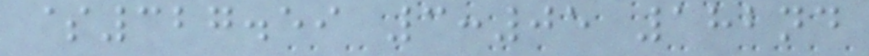$327.59 3:05 182nd
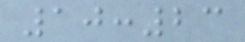10:23
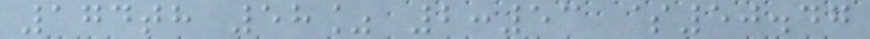174th 58% 2:53 $50.47
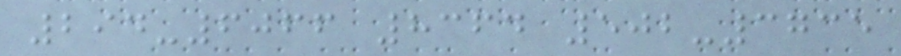294-6066 8364 502-3735
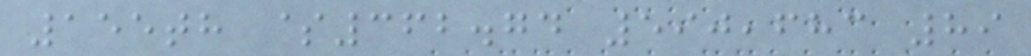155th $362.74 590,683 89
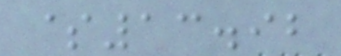$13.92
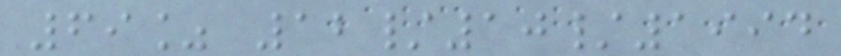69% 12/10/1994
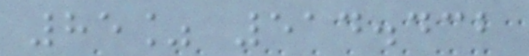85% 514.432
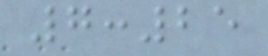7:25
